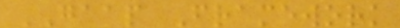GAAP Framework
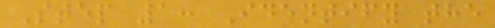Step 1: Identify the
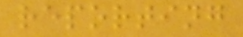reporting
